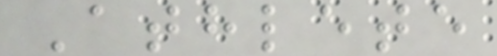Athlete
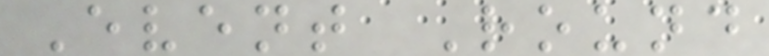Event Round
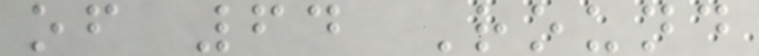of 64 Round
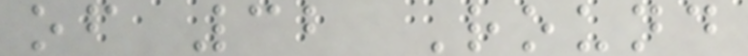of 32 Round
